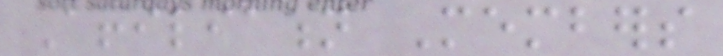Affiliation Members
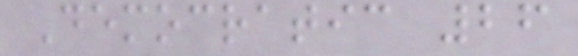Democratic 26
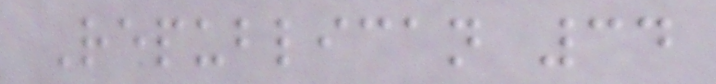Republican 34
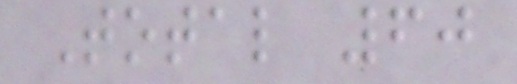Total 60
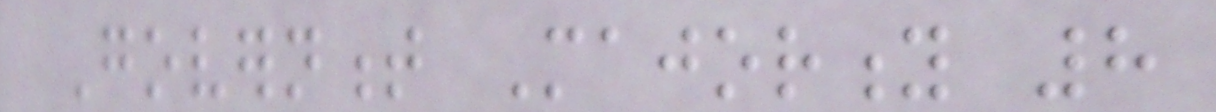Government Majority 8
